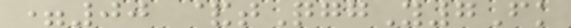=00 &tQggY7Fk
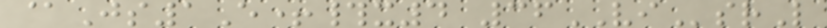@Js1E+#x4 36VIsrL
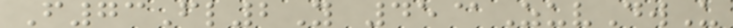F73Fl2Y 45@ZuvDwU
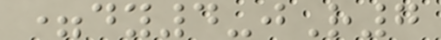=dy4-jR7
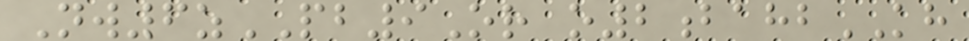Nw6zPB9Or o2bahbKH
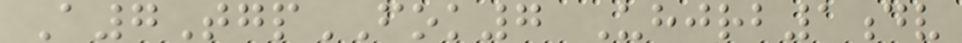A7TgpFOK7 Uhjrb1dv
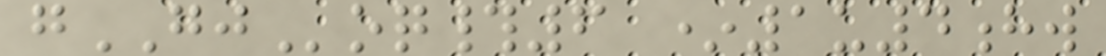gGJoq#6 *1u4hw
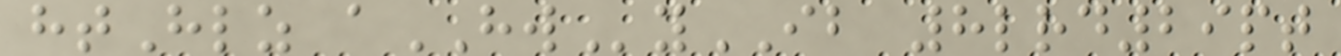htHlz aHWyIB 8lrd29pt
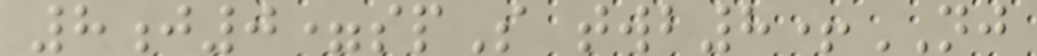8j0=spS twb8+NJ
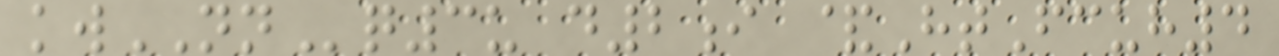kwNNq3u d2i &HtFcuh4
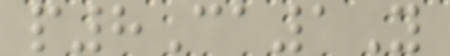p8Ca1Y
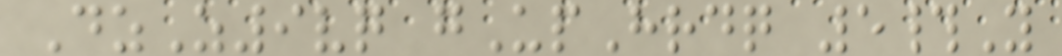DzZ9vq gUpHrdq 5#Y
